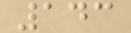143
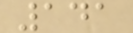141
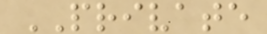PRIVATE
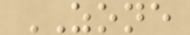ZONE
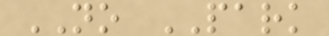NO PARK
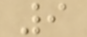9
